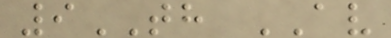9TH AV
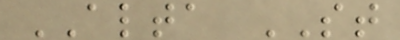ALTA ST
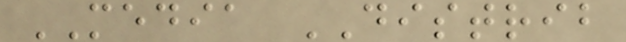MEDIA DISTRIB
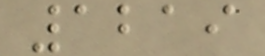1219
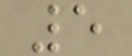5
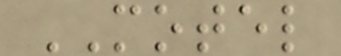MOTEL
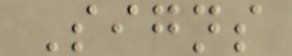Signs
